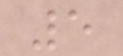5
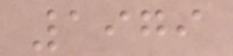1979
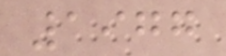1977
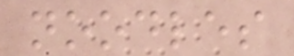noodles
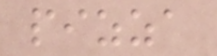pizza
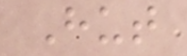Hut
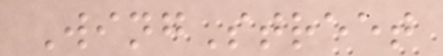WingStreet
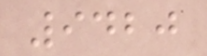9420
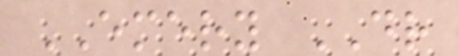EMERY DR
